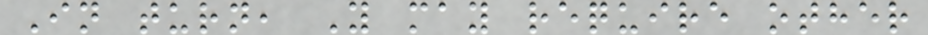In turn, Y may require other
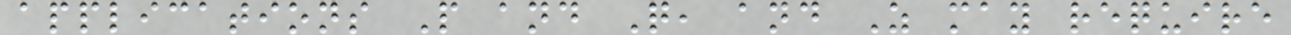applications P and Q, and Z may require
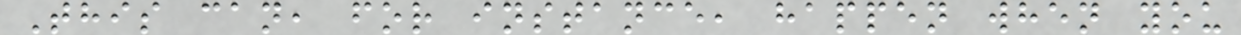This can, for instance, happen when you
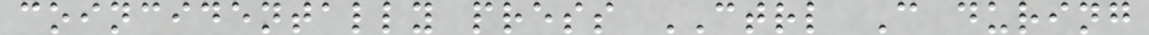coincidentally press CTRL C during
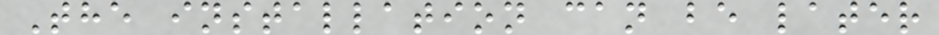The installation can be later
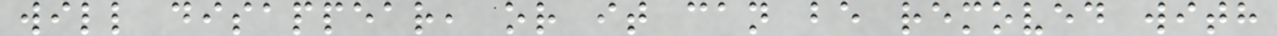will disappear, or it can be removed with
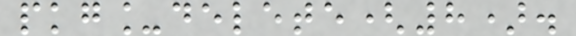pkg_delete(8).
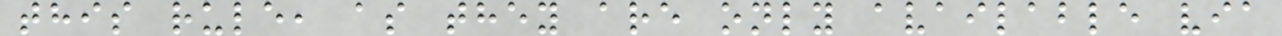this rule, as they are only available via
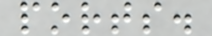ports.
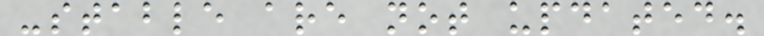-stable are not updated.
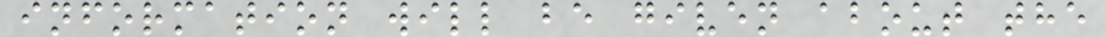information will be given about the
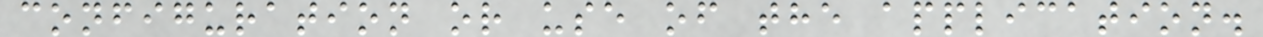configuration or use of the application.
